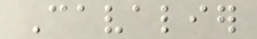Cavalier
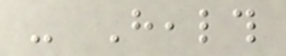- Health
